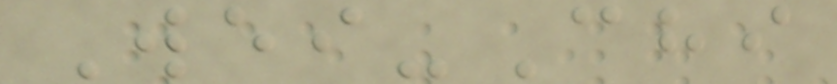Wei-Chi
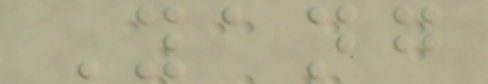Yang
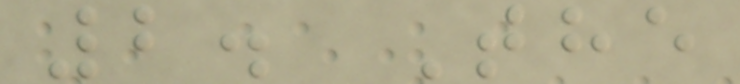2. The
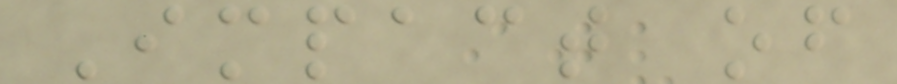Impact of
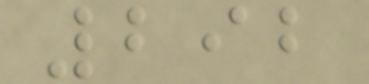292
